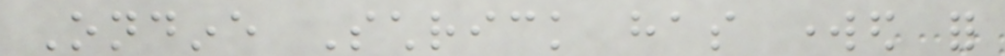Ondine Schrick has worked for
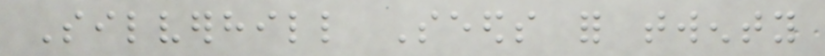Silverhill Seeds for twenty
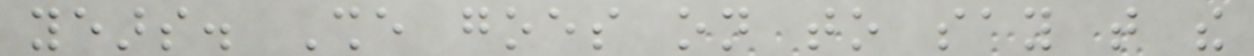years. She goes on to say that the
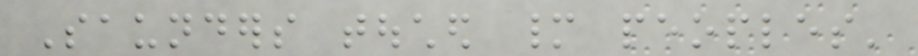Saunders touched many peoples'
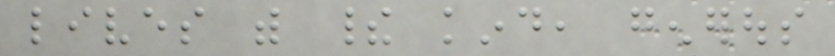lives with their kind, generous
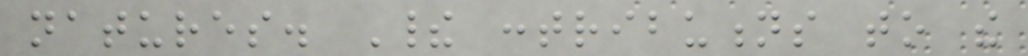natures. Their contributions to the
